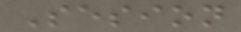Sesion
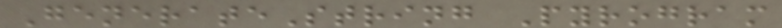GenerateString Pyrogram
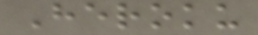Heroku
